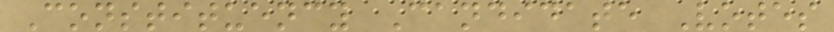Constituency Candidate Votes
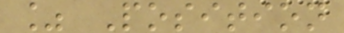% Position
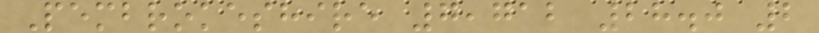Pembrokeshire 7,712 28.0 2
